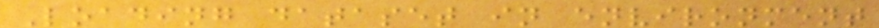Loading dataset in environment
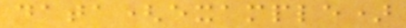data(example)
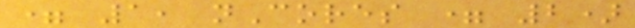= 1, nCores = 2)
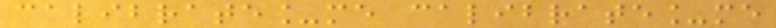calibrate_me calibrate_me
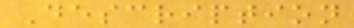Description
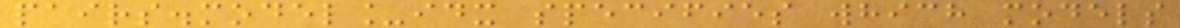pairs.model_idx specifies which models
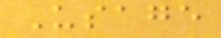Usage
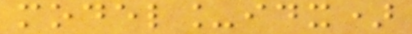model_idx)
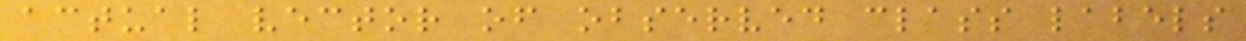actual vector of observed class labels
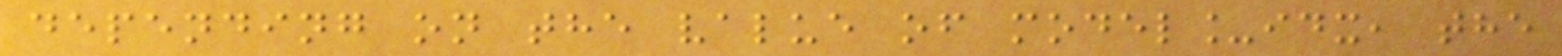depending on the value of model_idx, the
